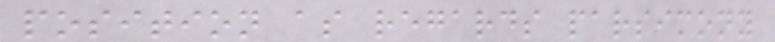position as regards parsimony
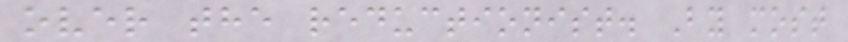over the reductionist. By most
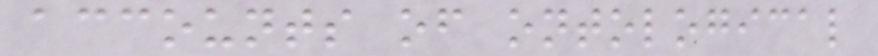accounts of ontological
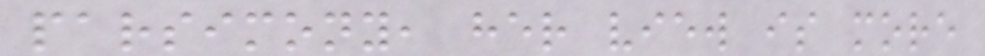parsimony, her view is more
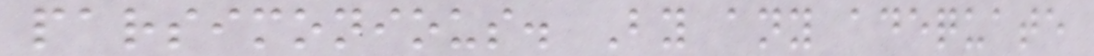parsimonious. By any adequate
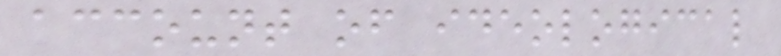account of ideological
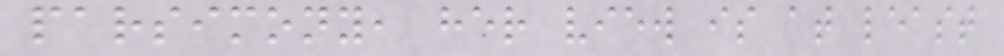parsimony, her view is at least
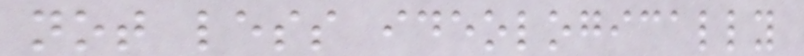not less ideologically
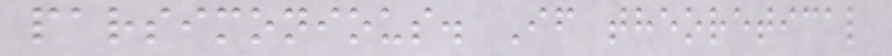parsimonious. If theoretical
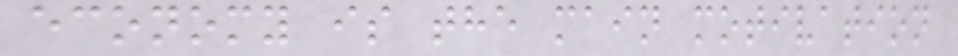economy is the main motivation
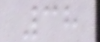38
